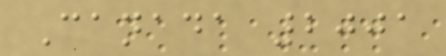Canada 2001
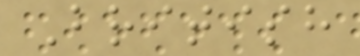British
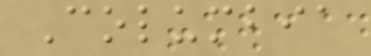Columbia
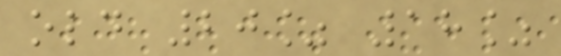old 20% 18%
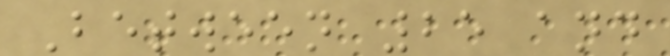Between 25 and
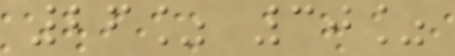26% 30%
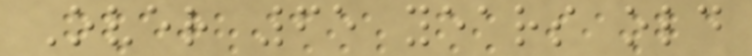Over 65 years old
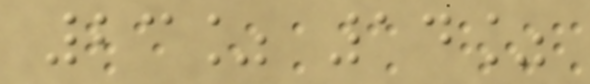23% 14%
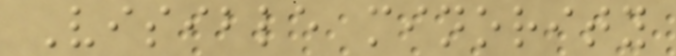Visible minority
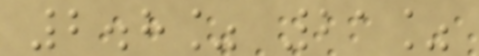2.8% 21%
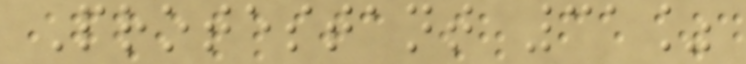Protestant 31%
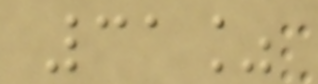31%
